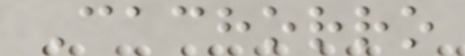Cachorro
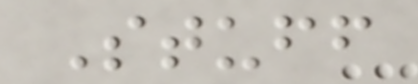Stuff
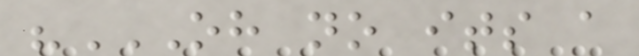"OH NO ITS A
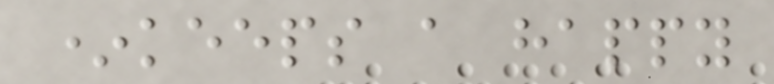*keeps a happy
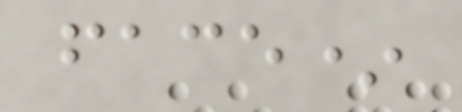face*
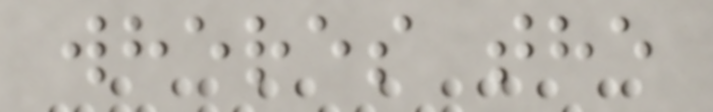wheres the
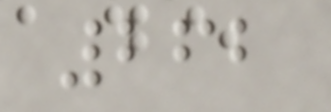262
